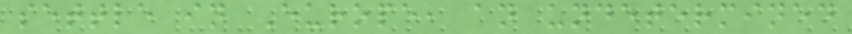settle in Europe, an undetermined
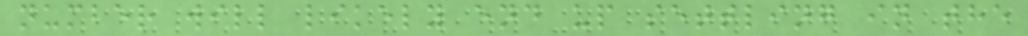number will likely end up settling in the
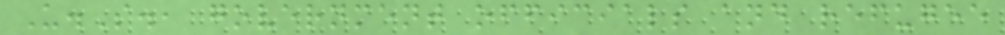U.S., government officials and refugee
